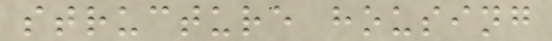structure housing
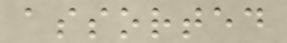assorted
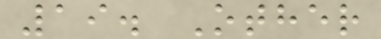19. Other
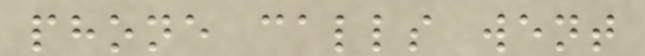phone calls went
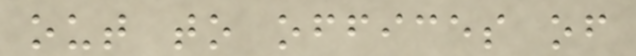out to offices of
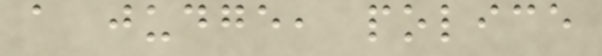a judge, police
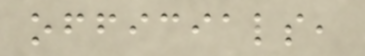officials,
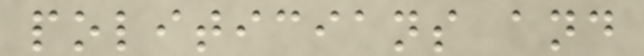politicians and
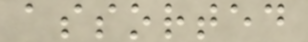assorted
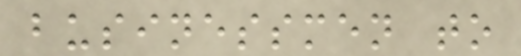businessmen to
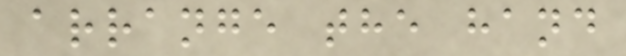arrange the hand
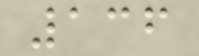136
